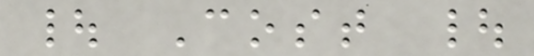| Cost |
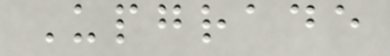Upgrade
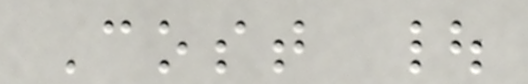Cost |
